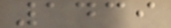1439
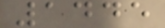1445
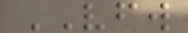VFW
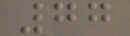77
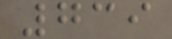739
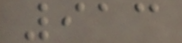913
